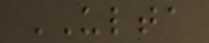ULTA
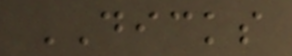DICKS
